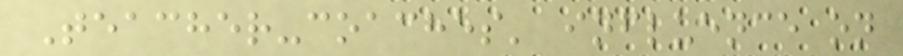Teacher-coaches' influence on
